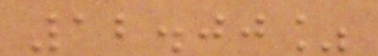12.00%
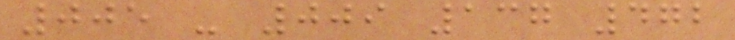005 - 009 137 472
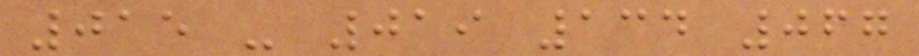015 - 019 134 067
